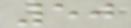50
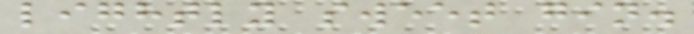lightly sweet gin.
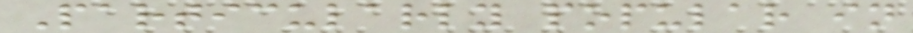Particularly popular in
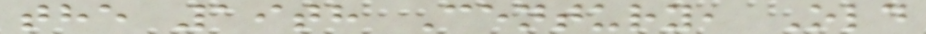the 19th Century, Old
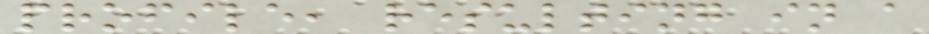profile, resulting in a
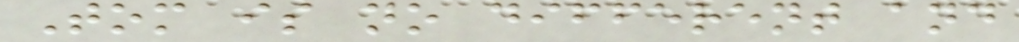Tom is no different and
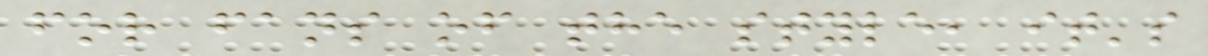for fans of the style, it's
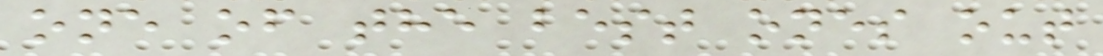one of the best ones out
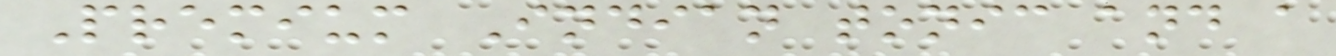Premium Indian tonic and a
